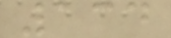134
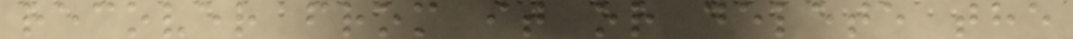recover from it or delete the
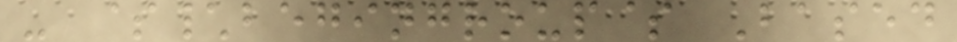- $\begingroup$ Based
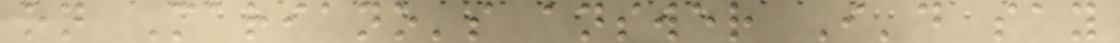on Mariano's answer I'd say
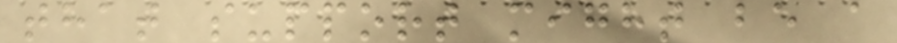that support might be a
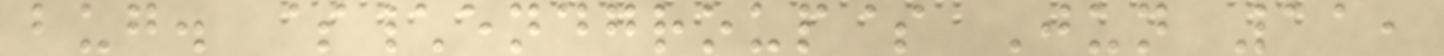bug. $\endgroup$ Jun 11,
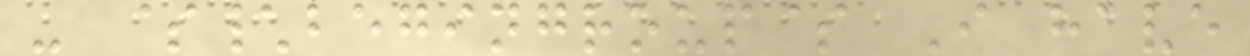- $\begingroup$ I have
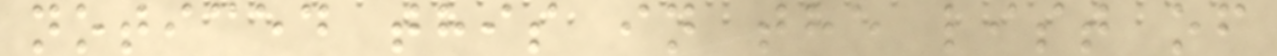noticed this in the list of
